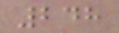248
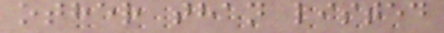other than listed
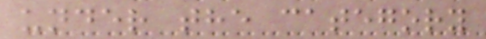under the category
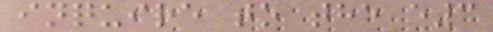inquire to the e3
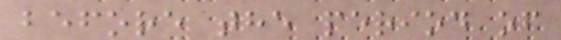before the period of
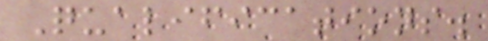Qualifications.
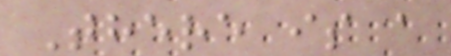There is a
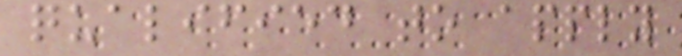qualified to apply
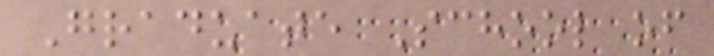Graduate School of
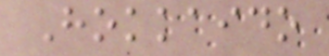Hokkaido
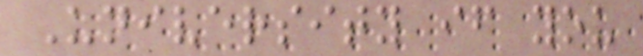University if you
